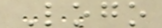Logo
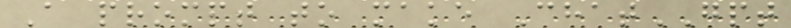A prompt to make ChatGPT
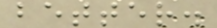better.
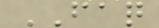FAQ
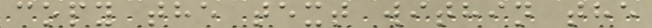copy the text within the
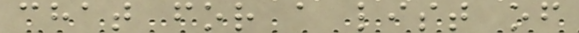chat for a list of
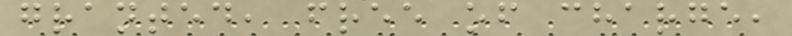granted, free of charge,
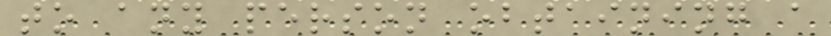to any person obtaining a
